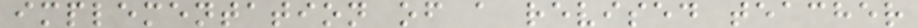implementation of a revised teacher
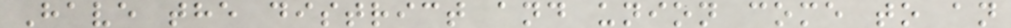Have the district and union come to an
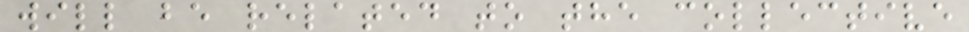will be related to the collective
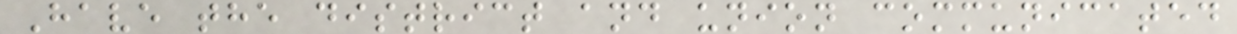Have the district and union communicated
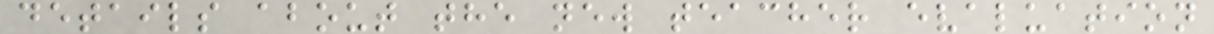details about the new teacher evaluation
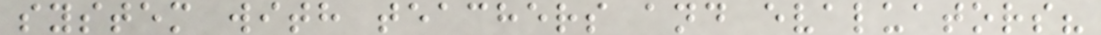system with teachers and evaluators?
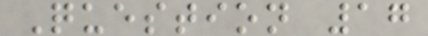Question 17
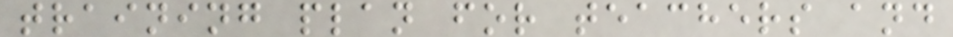training plan for teachers and
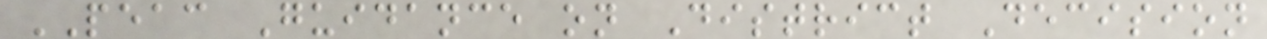PEAC Guidance on District Decision
